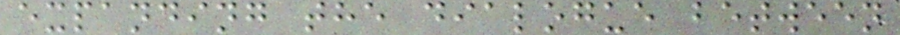expanding the dialogue between
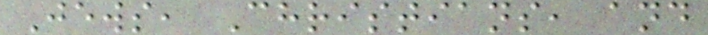Jews, Christians, and
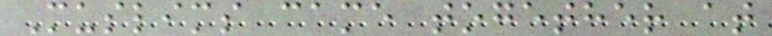Muslims came together at
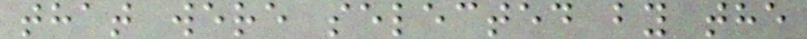that were selected by the
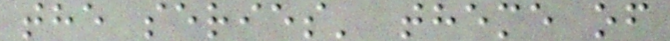the series' theme of
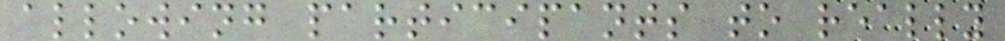allowing participants to really
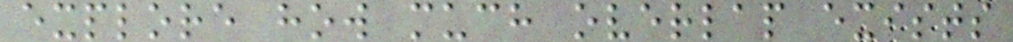explore how much overlap exists
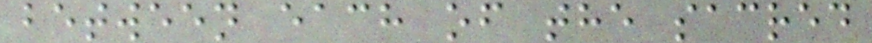between each of the sacred
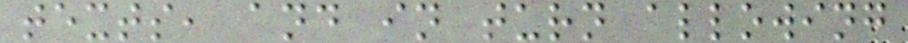texts, and in turn allowing
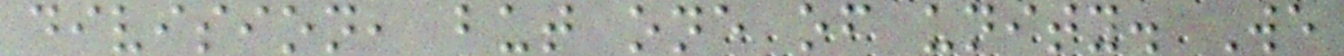division, but one of unity. We
